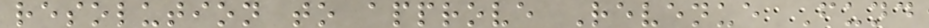resolution to approve Revenue Fund
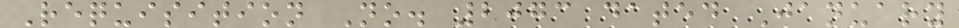Requisition No. 2073 dated January
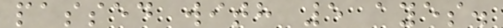passed with 5 ayes.
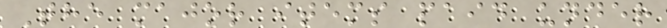The major items paid under
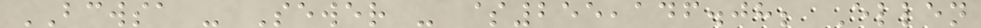BCWSA - Sewer - $255,146.08; Ellen
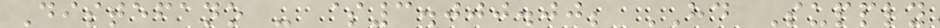Distefano - $3.000.00; HD Supply
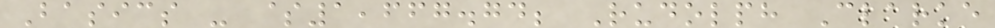Basics - $1,667.74; Rudolph Clarke
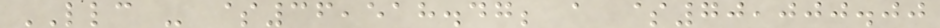LLC - $36,518.47; a $70,000.00
